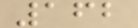162
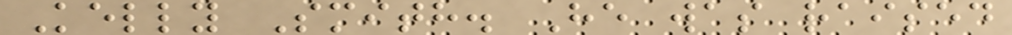Kelly Smith. He was raised
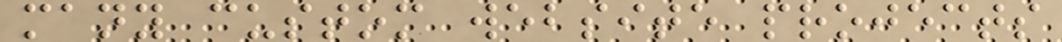many custom website projects
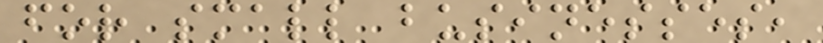for small businesses,
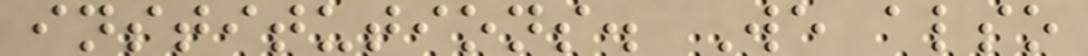institutions. We also
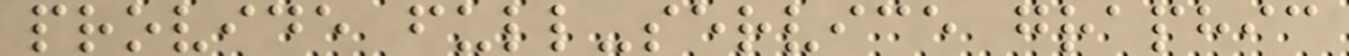provide full-service graphic
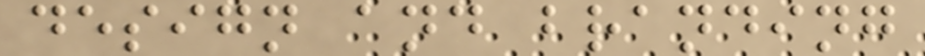design and branding
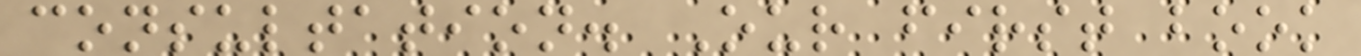consultation. Our first book
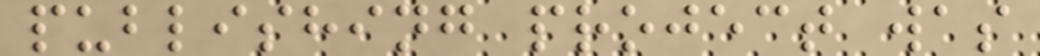publishing project was
